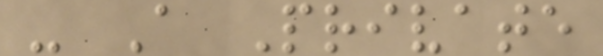- A Private
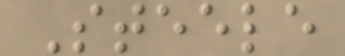Steele
